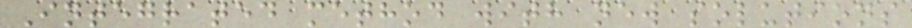Integrated method with new solutions
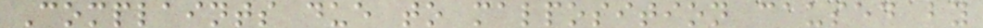Complaints due to malposition caused by
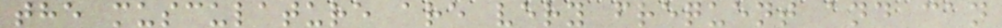the musculature are very frequent and can
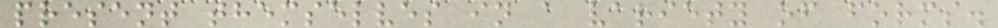present themselves in a variety of forms.
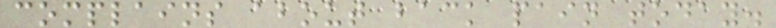complains about back pain today.
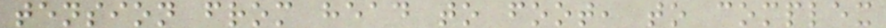tension from head to foot, to complex
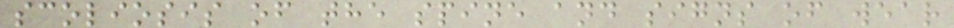scoliosis of the spine and signs of wear
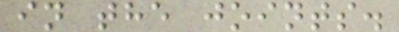in the joints.
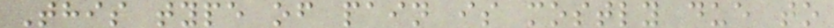This type of pain is mostly due to
